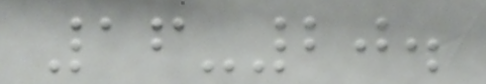16-20.
